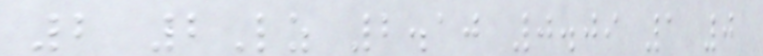2 2Lz 2.10 0.09 1 0
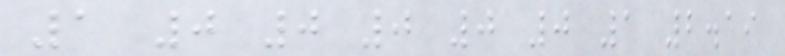1 0 0 0 0 0 1 2.19
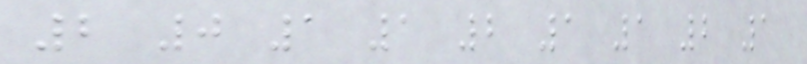2 0 1 1 2 1 1 2 1
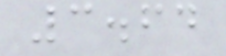3.64
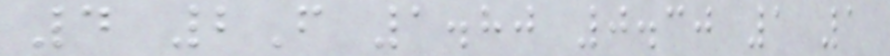4 2F 1.80 0.30 1 1
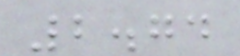2.74
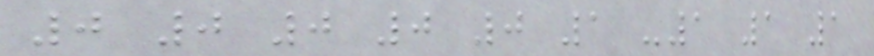0 0 0 0 0 1 -1 1 1
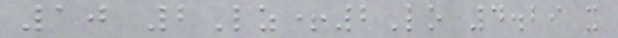10 2Lz+2Lo 4.29 x
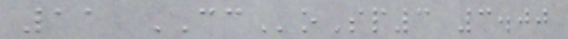11 CCoSp3 3.00
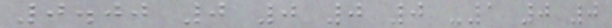0.00 0 0 0 0 -1 0 0
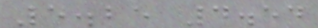5.25 4.54
